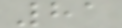81
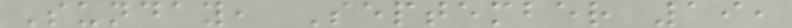Sunday, September 19,
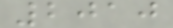2010
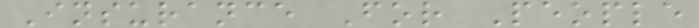Insurance For People
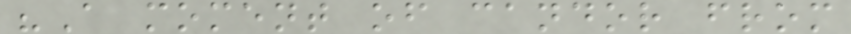"A moment of candor from
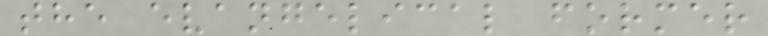the evangelical former
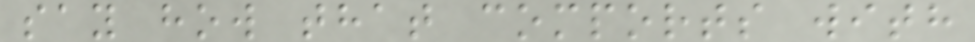say how that comports with
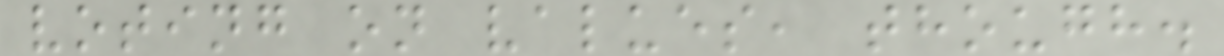voting on values, though.
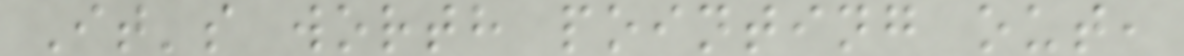It's worth pointing out,
